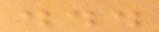...
